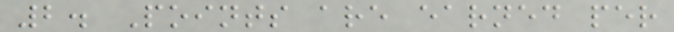2. Points are earned per
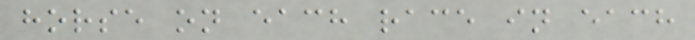horse on each race in each
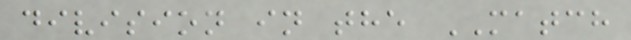division in the MATCH
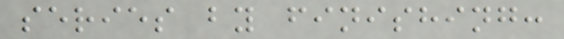series by finishing:
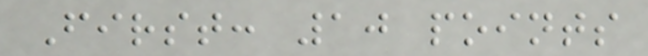First: 10 points
